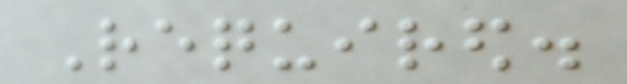Required.
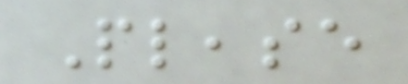Please
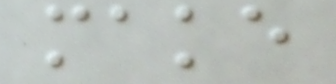make
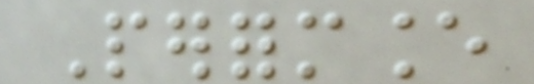Performance
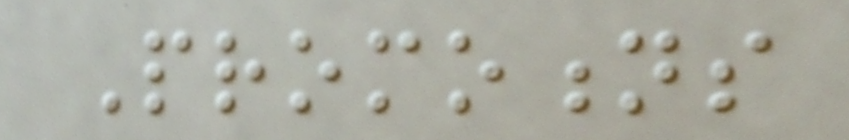Promotions
